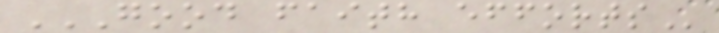GOOD FAITH EFFORTS
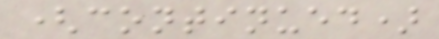(continued)
